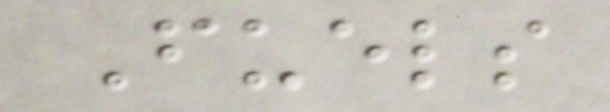Fuels
